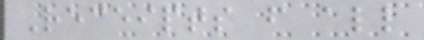Receipts from all
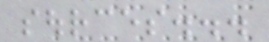sources...
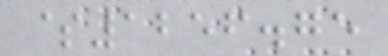$1256.75
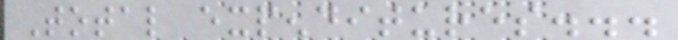Total expenditures...
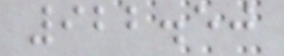922.50
